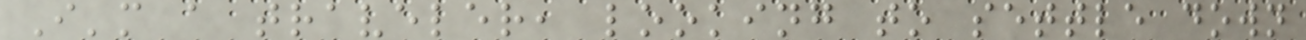I'm a traveler, looking to settle down
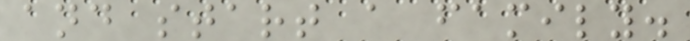and start a family.
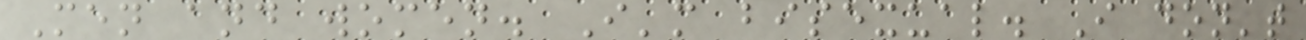Men and women. I'm bisexual. I don't
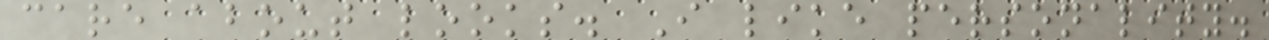care about looks. I like personality.
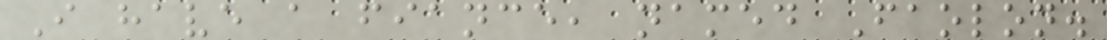I have a fiance, named Faolon.
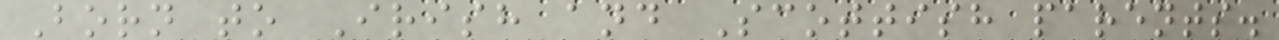Born to Irish and Scottish parents.
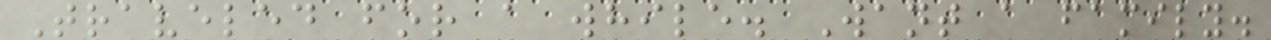Traveled for a while. Want a family.
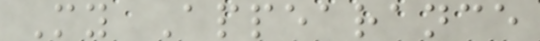My Appearance
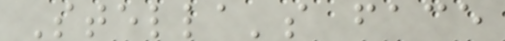Stella's face
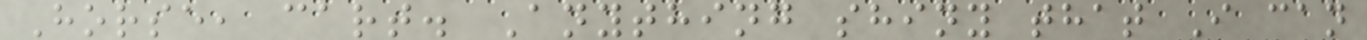Horse, cart. Anything shiny that I can
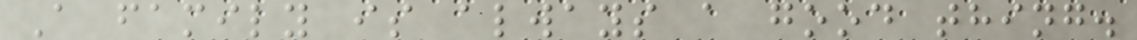A family is always a good thing.
